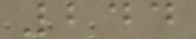244
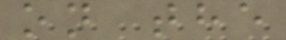on the
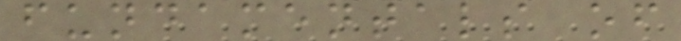fundamentals of
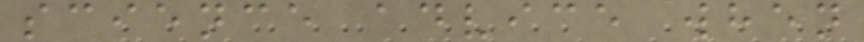science advice when
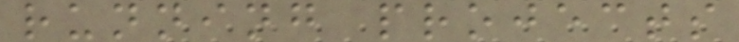running projects
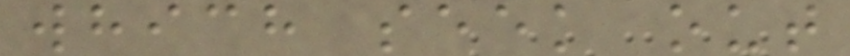which seek out
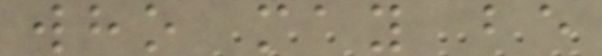who may be
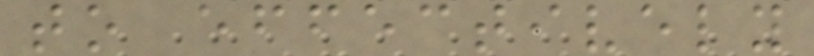to effectively
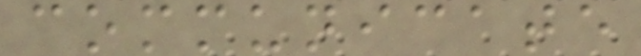communicate
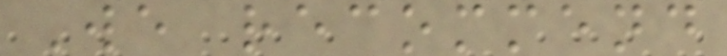We recommend
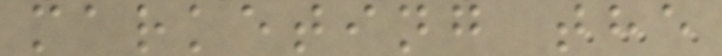marketing the
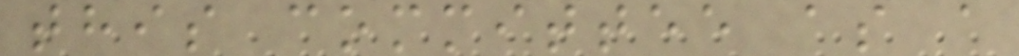this committee as a
